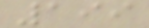199
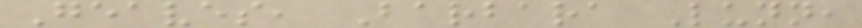Geaves, Barbara Lunn,
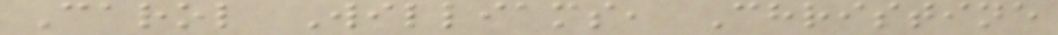Carol Williams, Christine
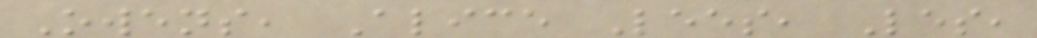Owens, Alice Lees, Les,
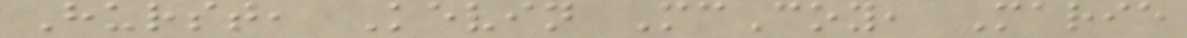Hurst, Kevin McCoy, Marie
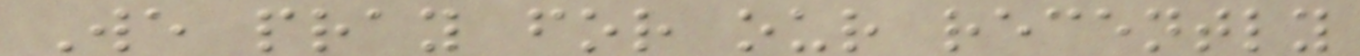We pray for our recently
